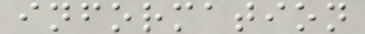information
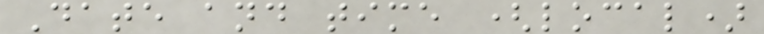Date and time (local)
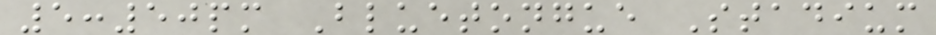5:50pm Bluetongue Stadium
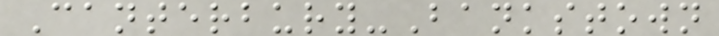Canterbury-Bankstown
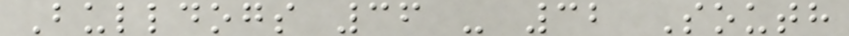Bulldogs 36 - 32 South
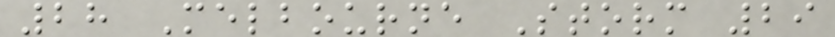28 Melbourne Storm 29
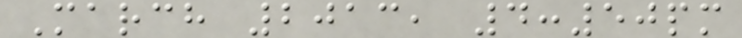March 2013, 4:50pm
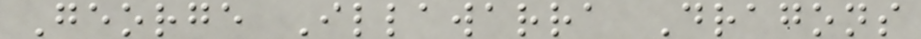George Illawarra Dragons
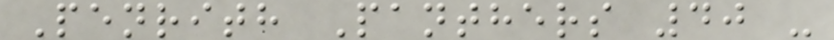Penrith Panthers 40 -
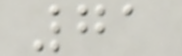71
